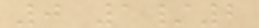0 1/2
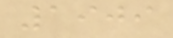1909
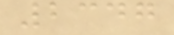2347
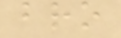bro
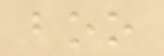boo
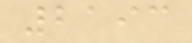2193
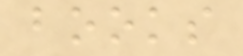books
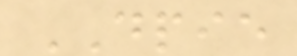DPIE
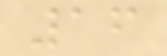16
